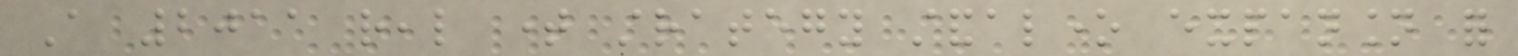A 2011 real time strategy standalone expansion for
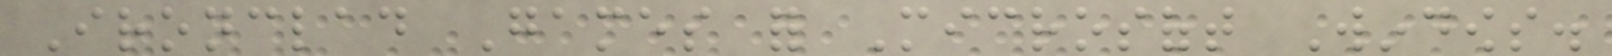Ironclad Games for Microsoft Windows.
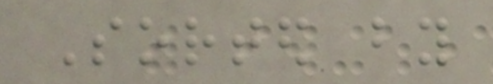Sorted by
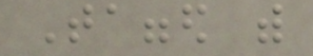Tagged with
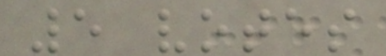5 votes
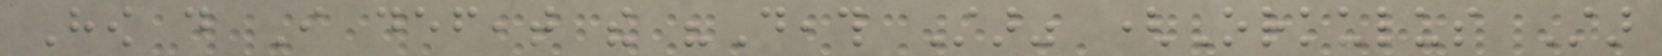How do I defeat the "Death Star" (Orkulus Star
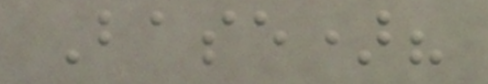Base)?
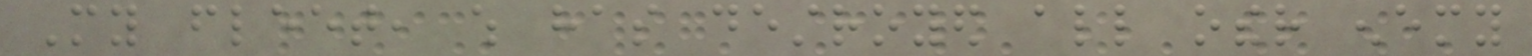My fleet, which has destroyed all other enemy
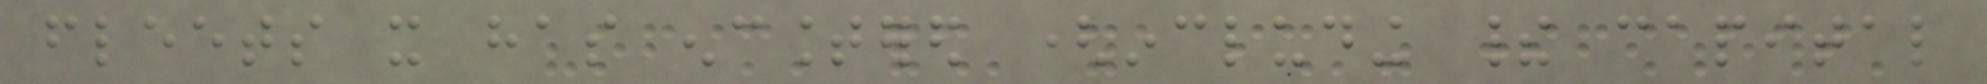fleets it has encountered (including their capital
